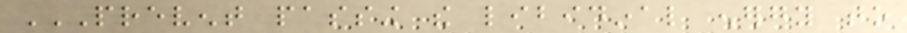PREVENT PASSING THE LIBIDINAL ENERGY TO
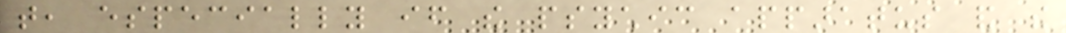that, especially if the psychic apparatus and the
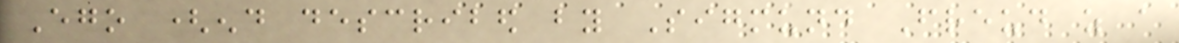Ego (end described by Sigmund Freud as a
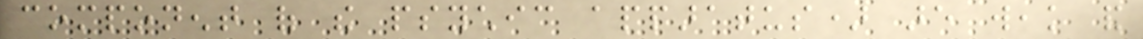component of the psychic apparatus) are weak and
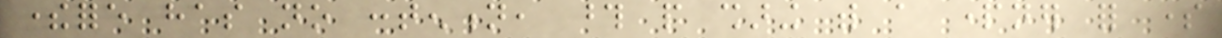therefore has no contention, those people sharing with a partner for some
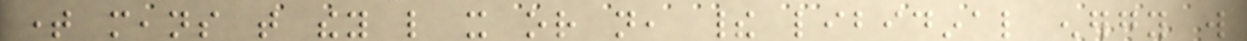time means that they like it or not, their libidinal energy will
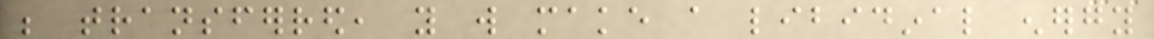be transferred, you will make a libidinal energy
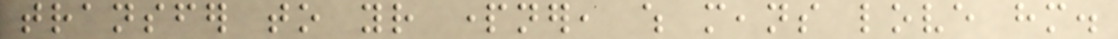transfer to your partner, which means love him.
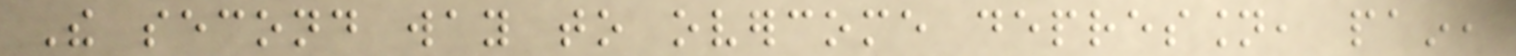The second way to overcome depression, pain,
